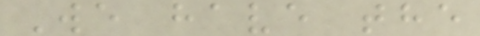We have the
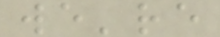we're
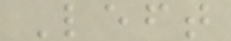Left
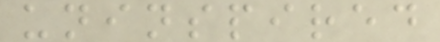uninspired
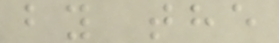by the
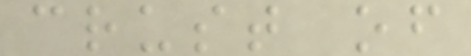crust of
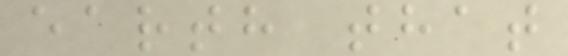earth that
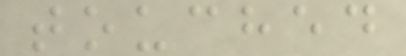touched
